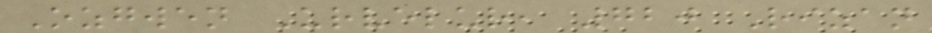Ozgwen Urvelur, 720 Rizan
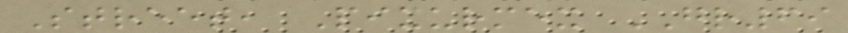Street, Pixurmex GR69
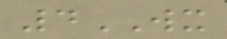4WX
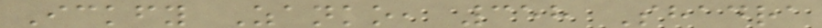Ickfy Zanko, 358 Shadra
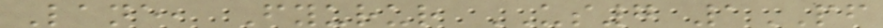Lane, Fyurur US7 1PF
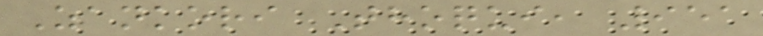Zankori Thoqui, 951
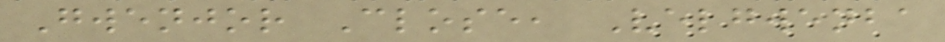Gwenjor Close, Velgwenba
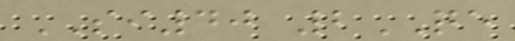SI40 2QE
